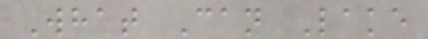What Can Lake
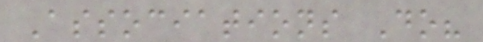Associations Do?
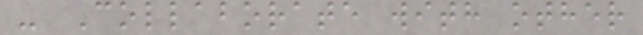- Collaborate with other
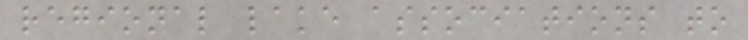regional lake associations to
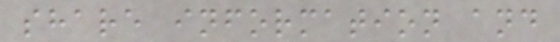share information and
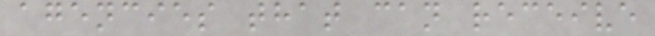agencies that can receive
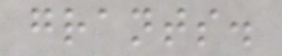grants.
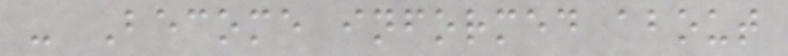- Become informed about
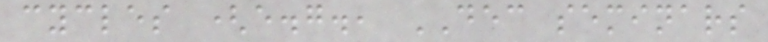cycles (e.g., DEC seminars
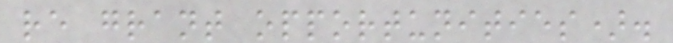re grant opportunities).
